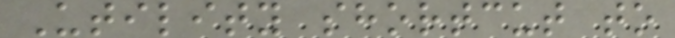Utility shortcut to
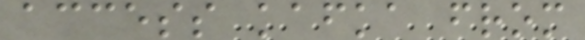access kafka from
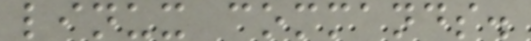linux commands.
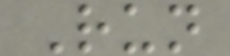Run
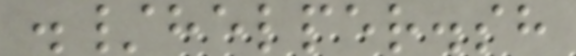./helper.sh
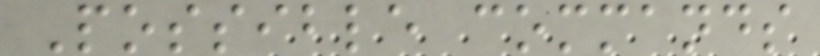Possible commands
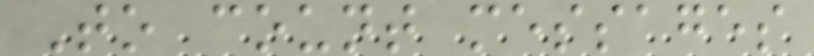To count messages
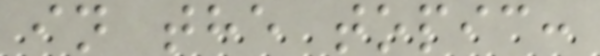in the topic:
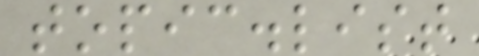topic.list
